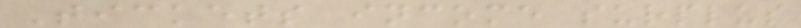Tickets income surplus
